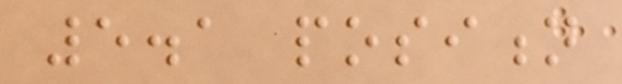5.1 position
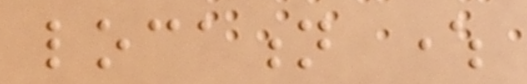location where
